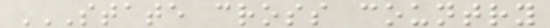STATE CROSS COUNTRY
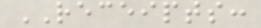RECEIPTS:
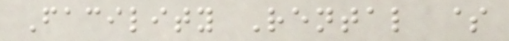Facility Rental $
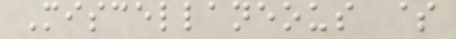Miscellaneous $
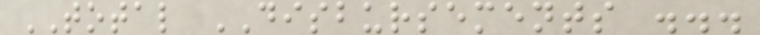TOTAL DISBURSEMENTS ...
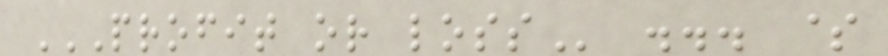PROFIT OR LOSS ... $
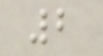2
